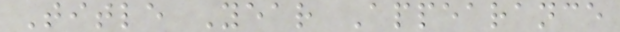Title Year Appearance
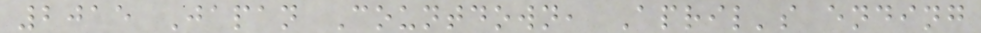2015 Japan Countdown, April's ending
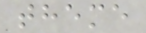theme
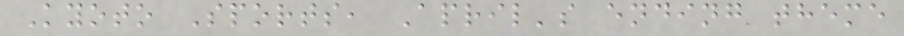Kyoto Sports, April's ending theme
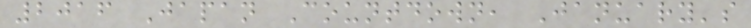2016 Japan Countdown, January's
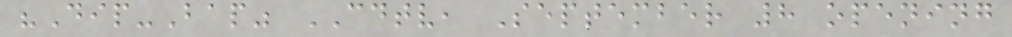"Dip-Bap" CDTV, September 8 opening
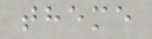theme
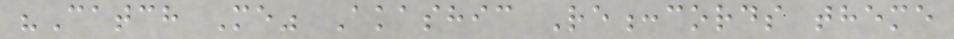"Catch Me" Akashic Re:cords theme
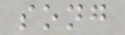song
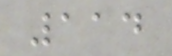114
